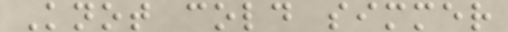Knot cold simmer
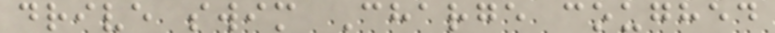drive swim Charge coughed
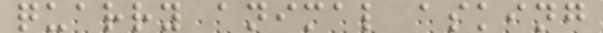quarry animal asking
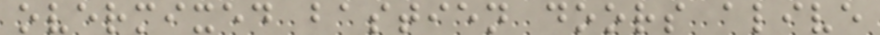overmixed bastien doors alive
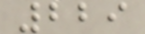229
